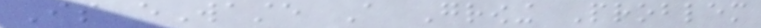Is eWaste A Growing Problem
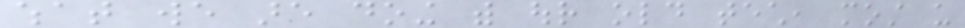what we are doing with our old tech, most us
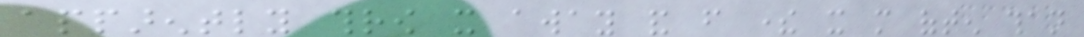apparently throw it away and from there it more often than
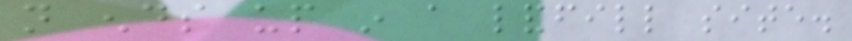not ends up in a landfill site.
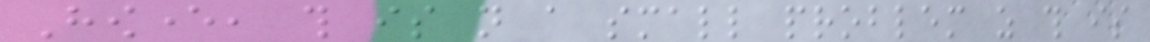However, this is not a small problem as this is
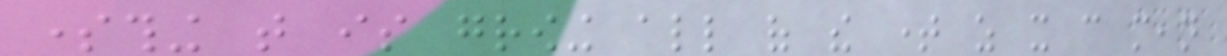something that is growing all of the time as it can mean
